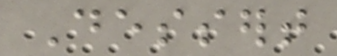Dessert
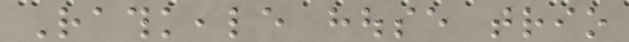Rathkeale house trio
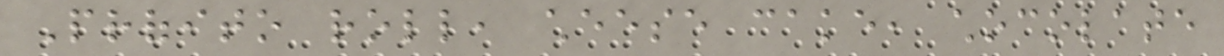Profito roll, cheese cake, chocolate
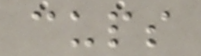cups
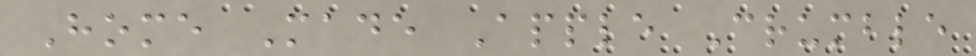Home Made Apple Crumble
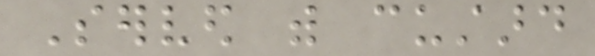Served with custard
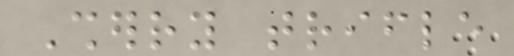Sherry trifle
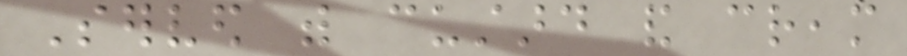Served with custard and cream
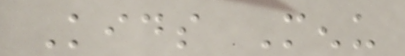Kids Menu
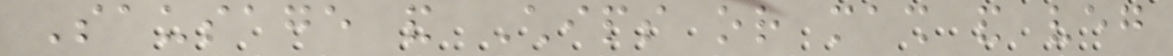Sausage and Chips or mash and veg
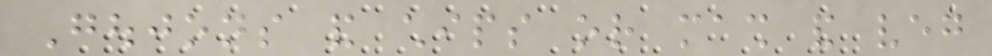Goujons and chips or mash and veg
